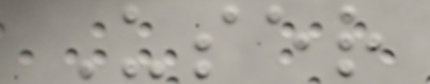User
